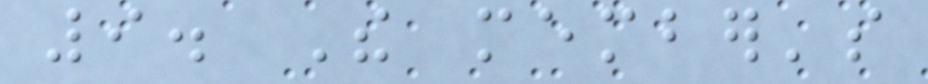9. The member's
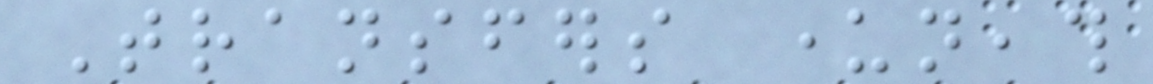Transfers underneath
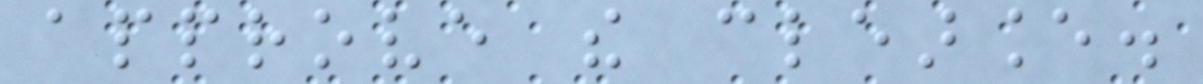approve the clearance.
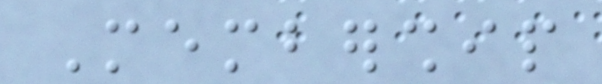Membership
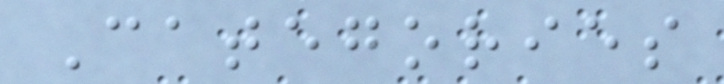Categories
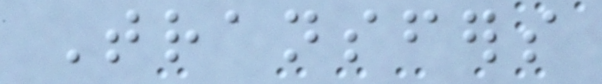Transfers
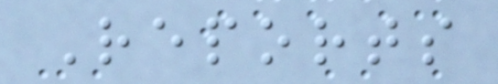Reports
